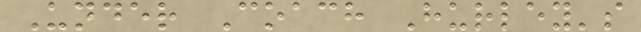Under Coach Hurley's
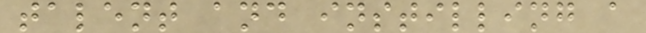talent and instilling a
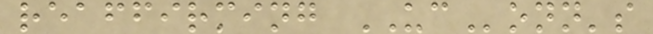reaffirming UConn's
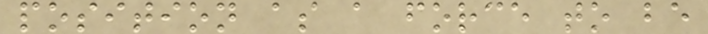position as a force to be
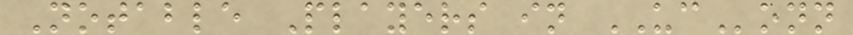Notable Players in UConn
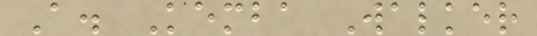A. Kemba Walker
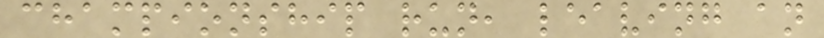championship run, leaving an
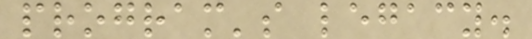program's legacy.
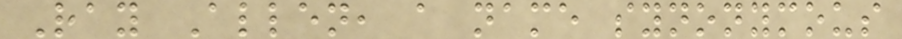Ray Allen, a name synonymous
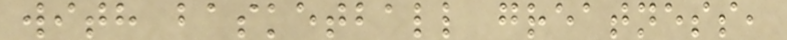with basketball greatness,
